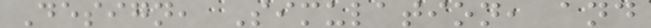Design, Simulation, and
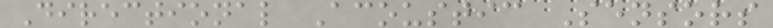Directional Acoustic Sensors
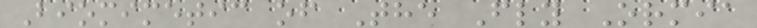Biomimetic of The Fly Ormia
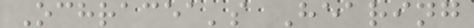Ochracea's Hearing
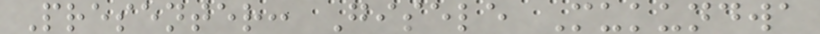Presenter: Gisele Mukundwa
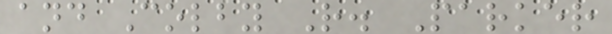and Colby R. Parker
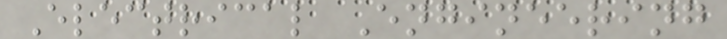Electrical Engineering
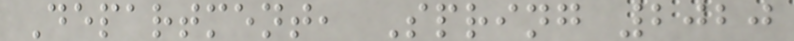Department, Spring 2020
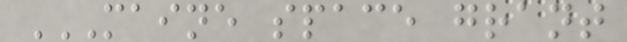MAINE SPACE GRANT
